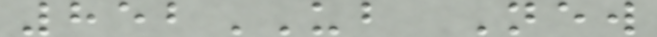852UB New
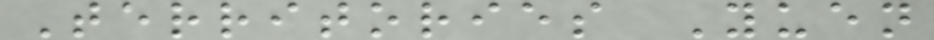Territories Yuen
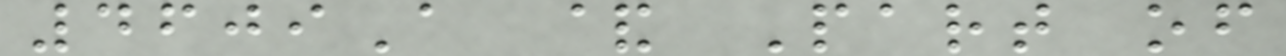4609A & Part of
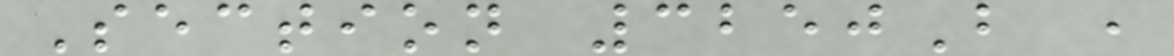Section 3250B ,
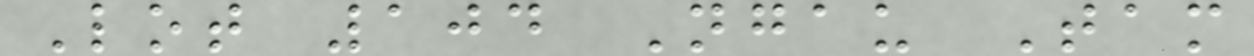Lot 104 Ngau Tam
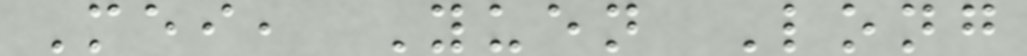Mei, Yuen Long
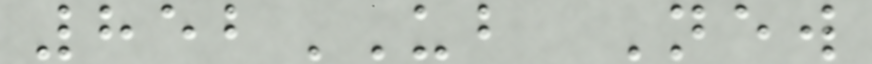852UB New
